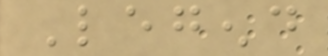Legend
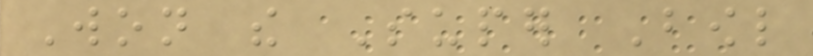Won the Super Bowl
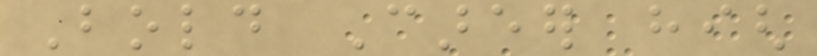Bold Career high
